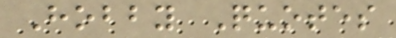Hobby Quotes
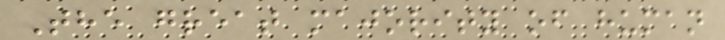The great majority of human
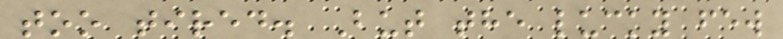too tired. But the lucky few
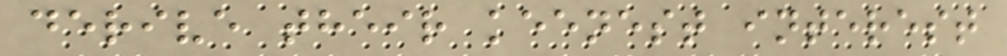derive their keenest interest
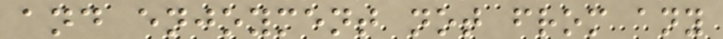and enjoyment not from any
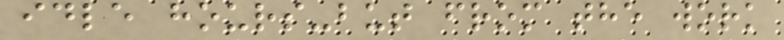idle hours-but from the work
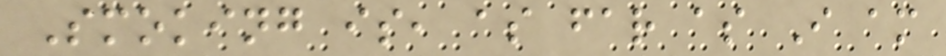Smoking is, as far as I am
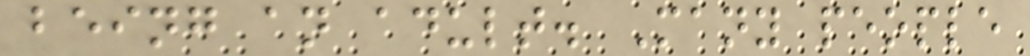being an adult. Many people
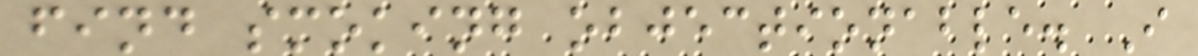find smoking objectionable. I
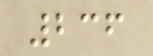236
